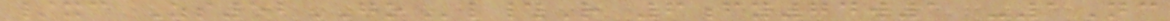/xc Zs52GOl#R 6fy74w1 -1Nc
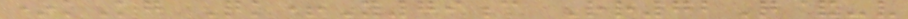*kKg Qk+Y79c Rr72Q&-v
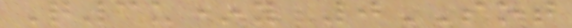Q3u*y 0SOT
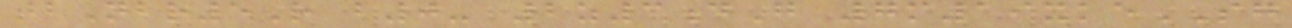tbNbr5R b0- 2z3dG 7m19xkeSG
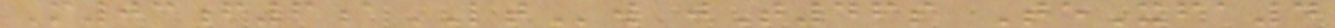M03f6aLTw jT46s TeXfa4
